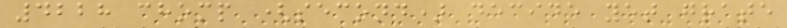4228 chomp (second) decide yet grate
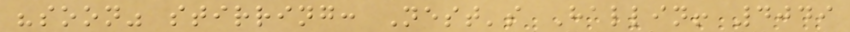"soon" stirring: Nest's Hallin! 4049
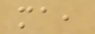ma,
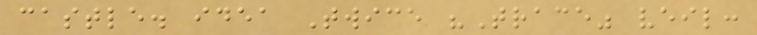castle. idea Twice "Trace" veil:
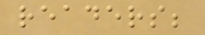readers;
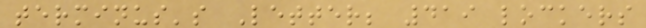terminus's Letter; 419 lockers
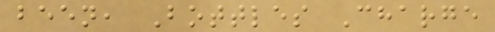been, Bottles Charge
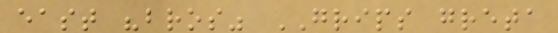east "bros" GRIPS greta
